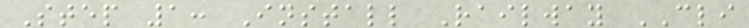Step 1: Install Railway CLI
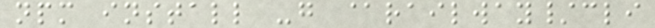npm install -g @railway/cli
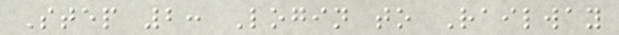Step 2: Login to Railway
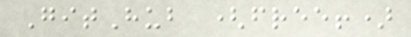GitHub (free!)
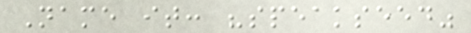Name it: "speakseed"
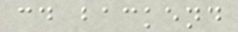cd backend
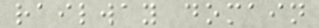railway domain
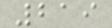219
